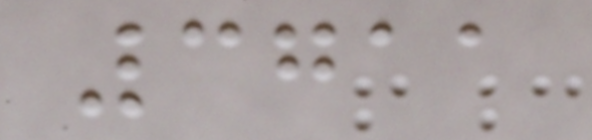3711
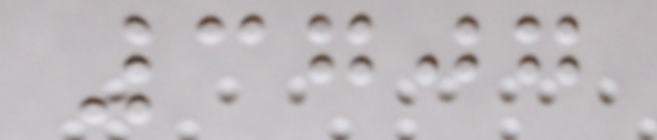3707
